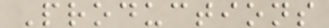Productions
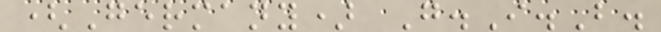(Germany) G.I.B.
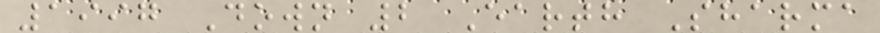1997 Down 2 Earth Sharma
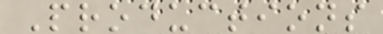Productions
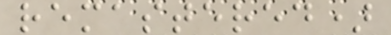remastered)
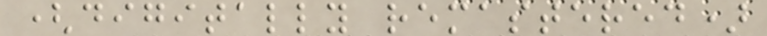(digitally remastered)
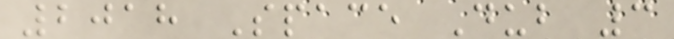2018 Space Dub 3
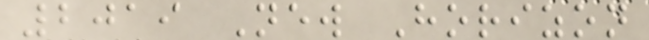2019 New Horizon
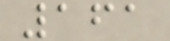161
